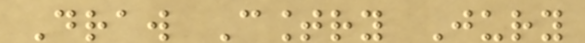Draw Country Jury
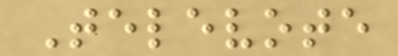Televote
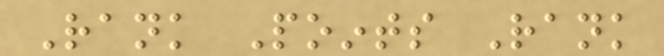Rank Points Rank
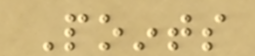Points
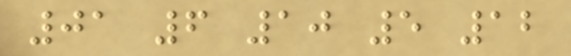01 6 10 5 12
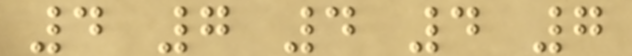4 7 4 4 7
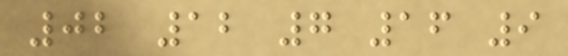02 12 7 16 9
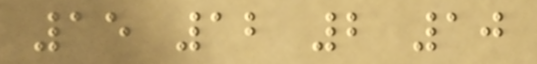15 12 2 10
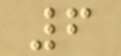6
